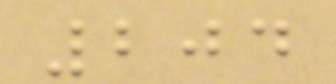204
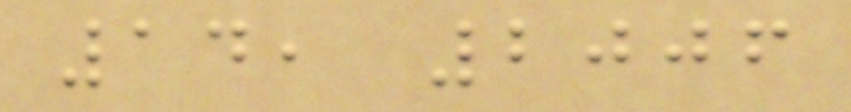14, 2006
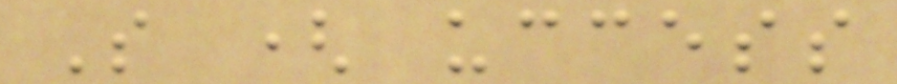S ( uccess
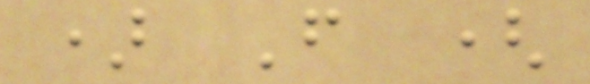) F (
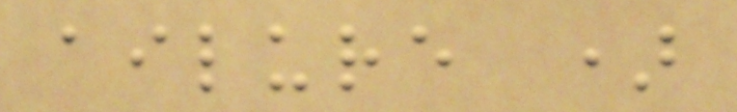ailure )
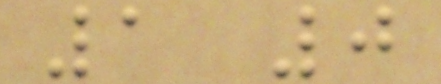1 0
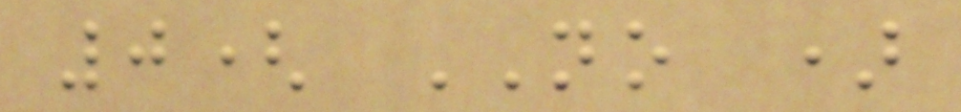0( NO )
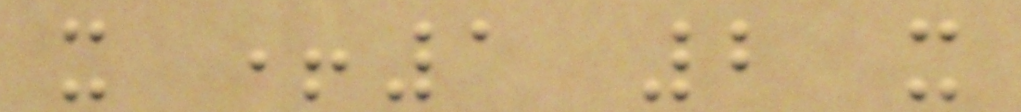x +1 2 x
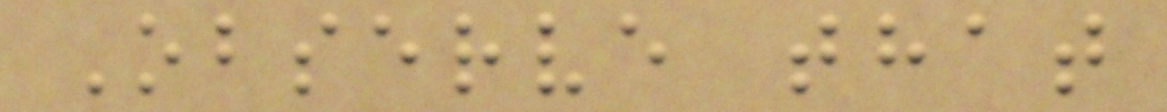Observe that
